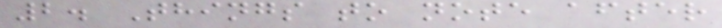2. Things to note after
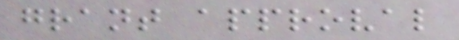grant approval
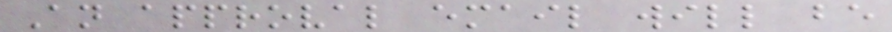An approval email will be
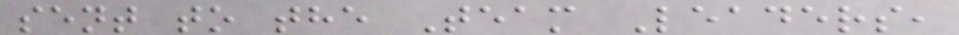sent to the Team Leaders,
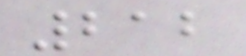212
